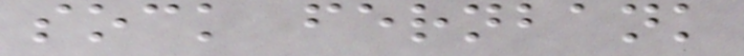sock fernbank
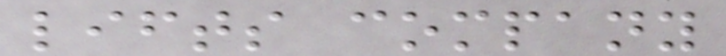lifts company
